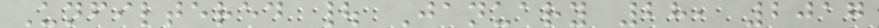Unfiltered | January 28, 2017
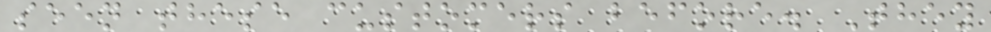seen these customers before. They
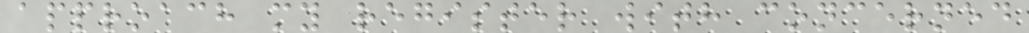approach my register with concerned
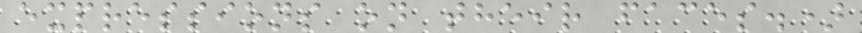expressions on their faces.)
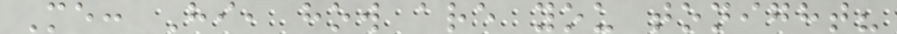Me: Hi, how are you tonight?
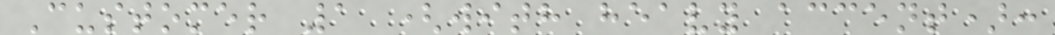Customer 1 (with heavy accent):
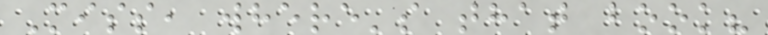Miss, where's that book?
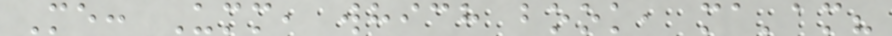Me: Umm, which book, ma'am?
